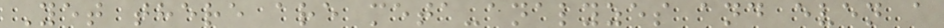Yet there are meta-analyzes and even a
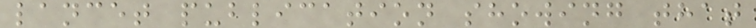lancet publication showing that
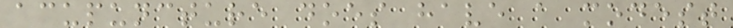acupuncture does have a modest
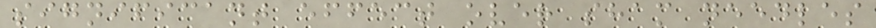significant effect over sham needles
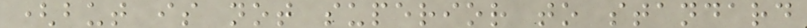(but is not superior to standard
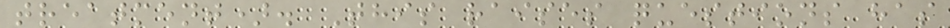treatment). This raises questions has
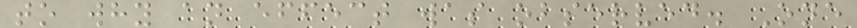to why an effect was observed. One
